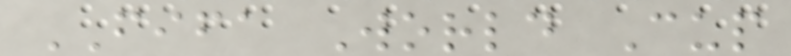FIFA World Cup
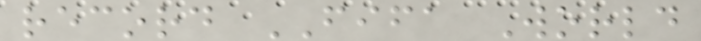record FIFA World
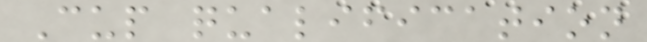Cup qualification
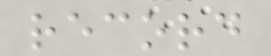record
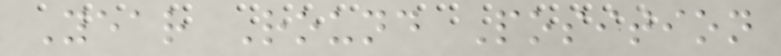Year Round Position
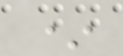*
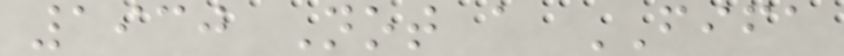1930 Not a FIFA
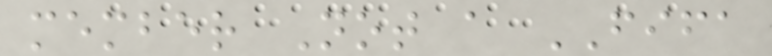member Not a FIFA
